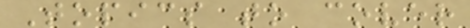Topics to cover
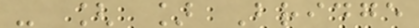- [ ] Bridge
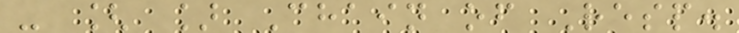- [ ] Chain of Resp.
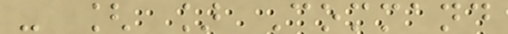- [ ] Command
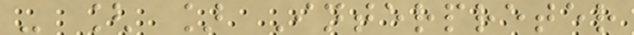- [ ] Interpreter
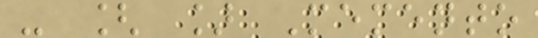- [ ] Memento
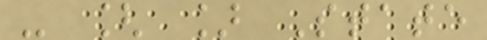- [ ] State
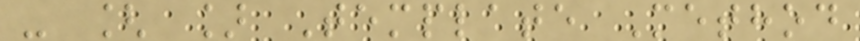- [ ] Template Method
